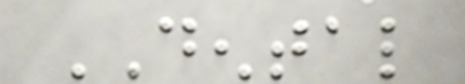DENTAL
